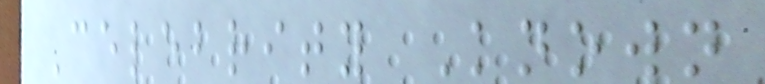Celebrity Known
